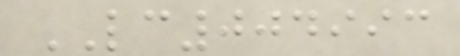LC004993
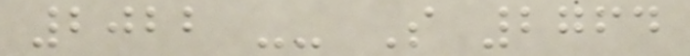2022 -- S 2764
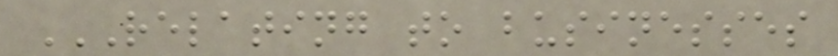RELATING TO BUSINESSES
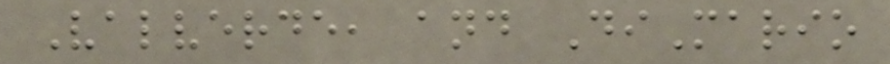Valverde, and DiMario
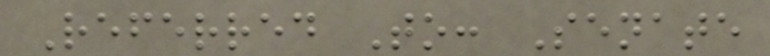Referred To: Senate
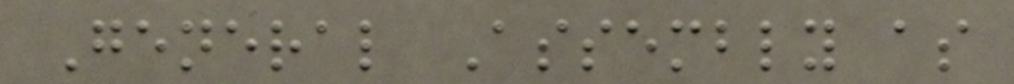General Assembly as
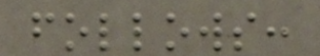follows:
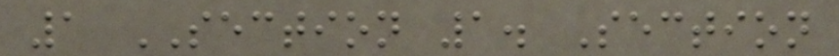1 SECTION 1. Section
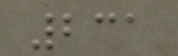231
